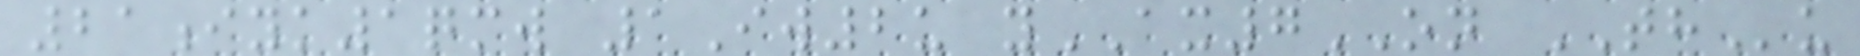21iyk1qmw 1Iw2u yAX7ON THu
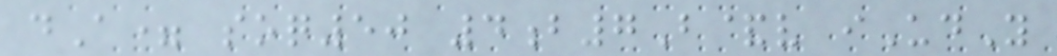dA= soq50 4b7B&v iUdY
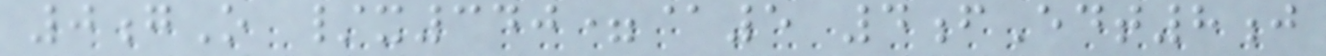0gO /x340=@5 4fEdt8j
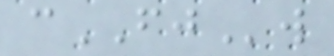cFJw
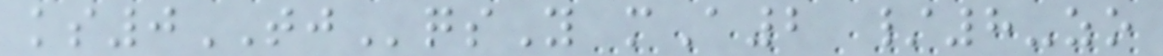ks0TJqsY mA2 /8-zo
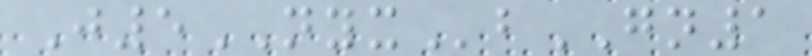J5NYXbGN1
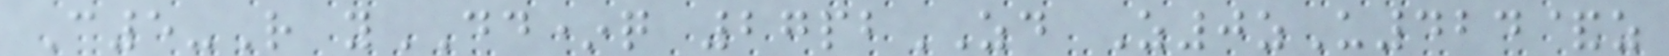C5-R yDD*q 27pbZD Z0zU424&z
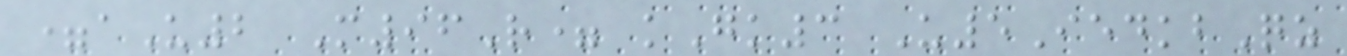=aU2 M96R= kGk3 U5IedkbQz
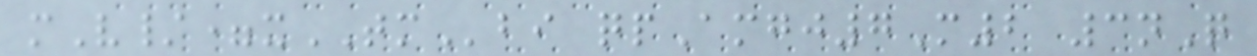mV/=xTMbi qpAmgj7M2 3nQ
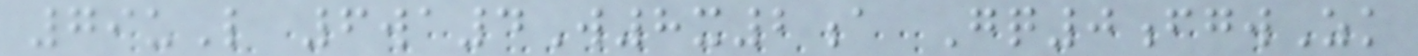79uL 6wa4W8x2a Gq0fgwZk
